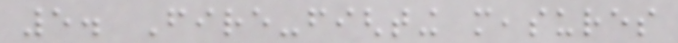5. Fire-fighting measures
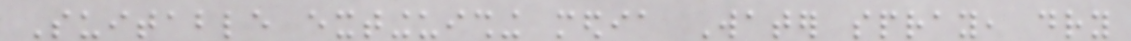Suitable extinguishing media Water spray, dry
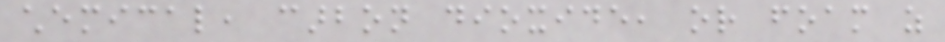chemical, carbon dioxide, or foam as
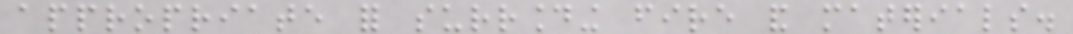appropriate for surrounding fire and materials.
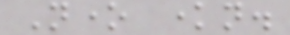None known.
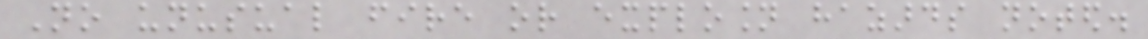No unusual fire or explosion hazards noted.
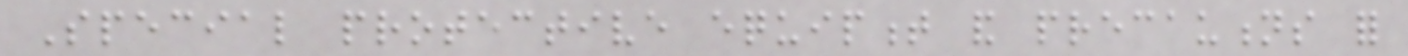Special protective equipment and precautions for
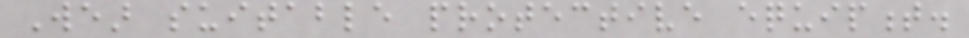Wear suitable protective equipment.
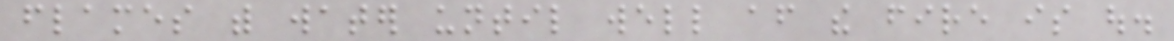flames with water until well after the fire is out.
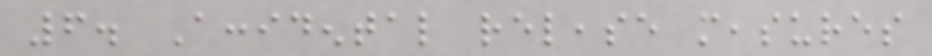6. Accidental release measures
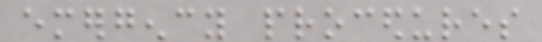emergency procedures
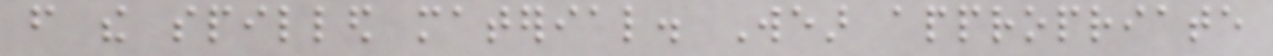from the spilled material. Wear appropriate
